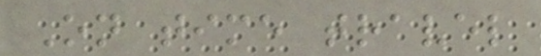On time travel
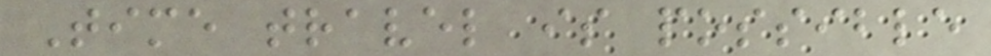Time travel is possible
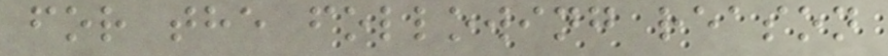for the following reason
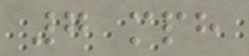7 mph
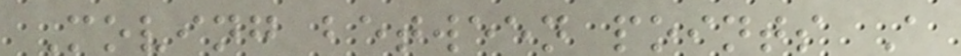Moving between points A
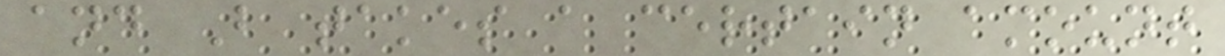and B takes a certain amount
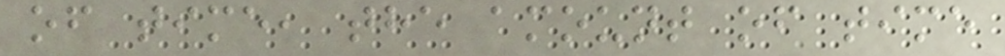of time, the amount of time
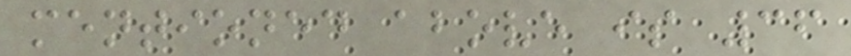mentioned above is 36
